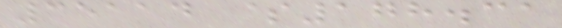35114 $178.31
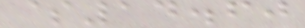$14.60
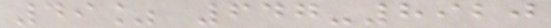49% 647-8920
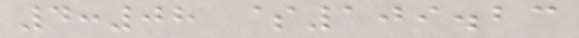4:08 $109.23
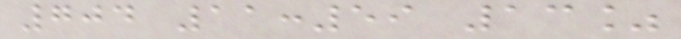704 11:59 13%
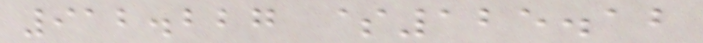912.227 $125.12
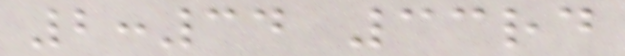2:34 33rd
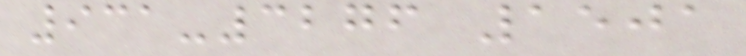931-3276 1501
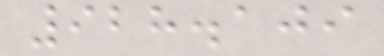928.109
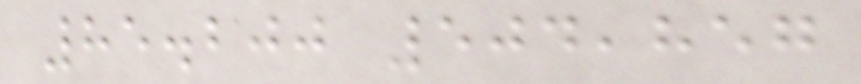85.200 504,857
